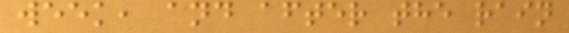week, and after the rain
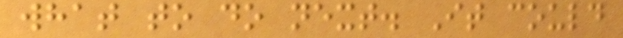what to do next. It could
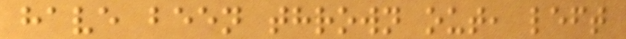have been thrown out, left
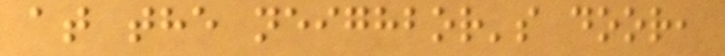at the neighbor's door,
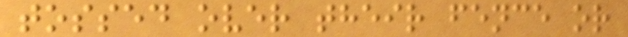tossed over their fence or
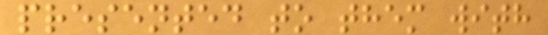presented to them with
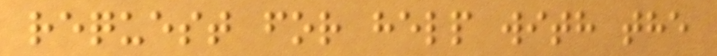request for help with the
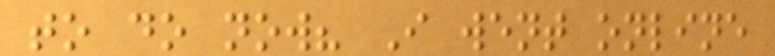to do now? I went online
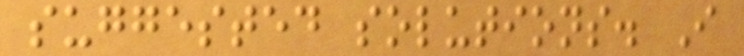suggested solutions. I
